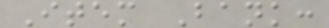Item Bank:
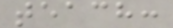teach:
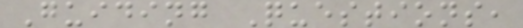Guiding Questions,
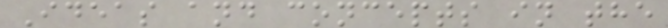Ideas and concepts in the
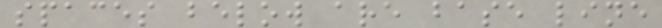spaces below are base line
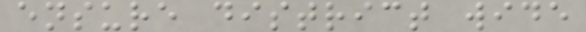ensure district wide
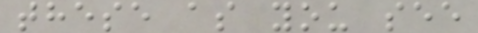these as you see
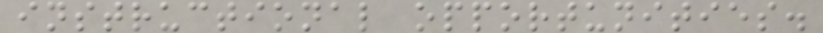instructional opportunities.
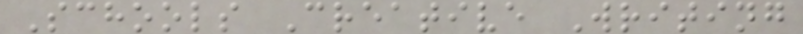Schools Creative Writing
